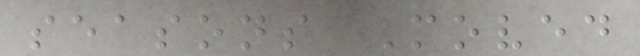seasons Moved
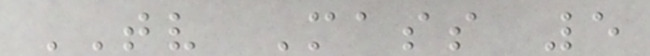TV Mass 5
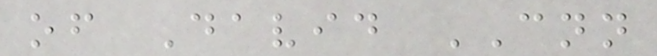of David CNN
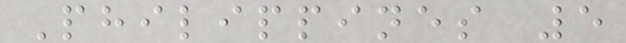Philippines 5
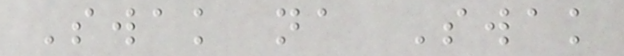Swak na Swak
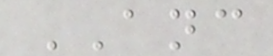ANC
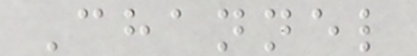Channel
